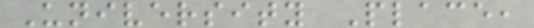University Place,
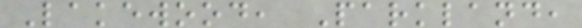Lakewood, Parkland,
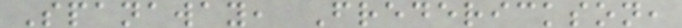Spanaway, Frederickson,
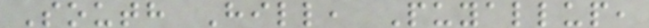South Hill, Puyallup,
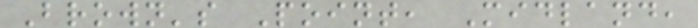Brown's Point, Midland,
